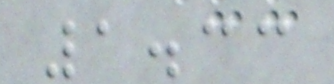1.33
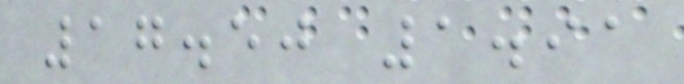17.50 1.91
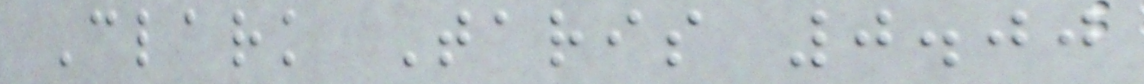Clark Taris 0.00
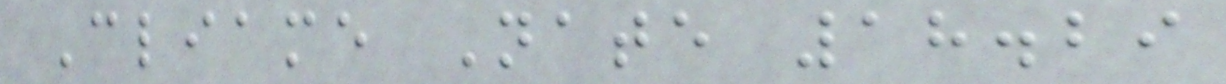Cliame Nate 18.29
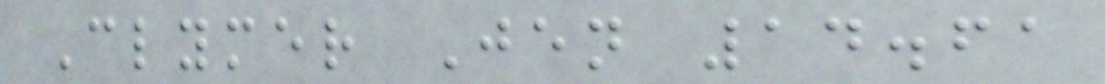Clymer Jen 14.61
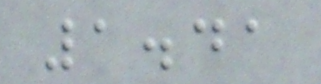1.41
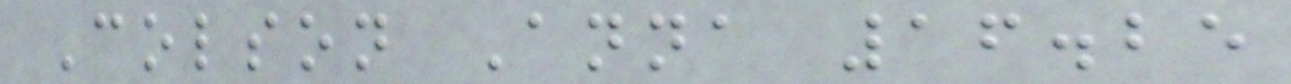Colson Anna 16.25
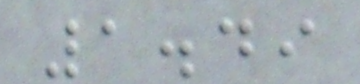1.49
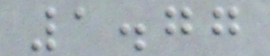1.77
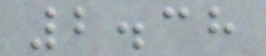2.38
